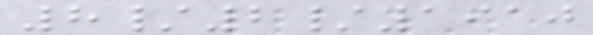8/2/1910
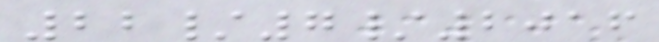22/7/2016
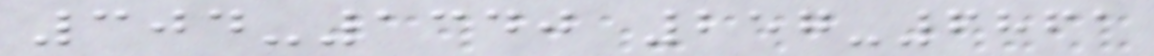304-1340 257-6861
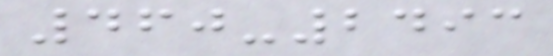460-2493
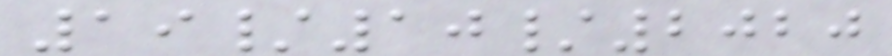19/10/2020
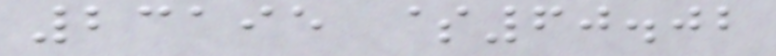23195 $60.02
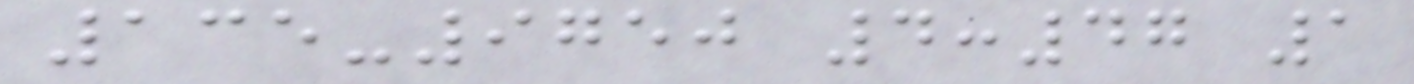135-9750 4:47 1
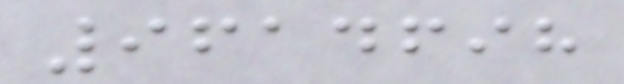9614698
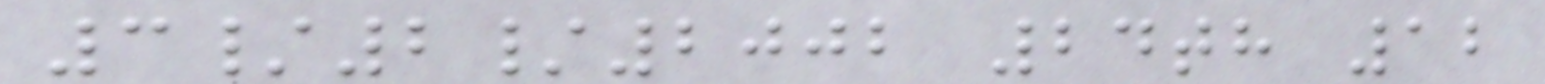3/2/2002 24th 12
